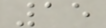15
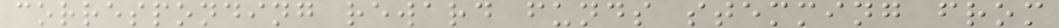corresponding reward funds stemming from
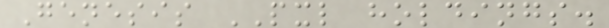Genesis PXL holdings.
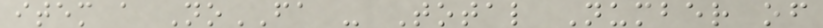item a NoFA - Total Number of
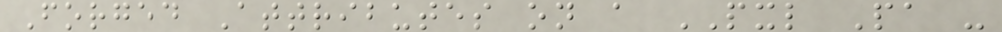Forged Attributes on a PXL Pa -
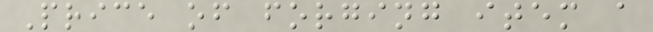Price of forging item a
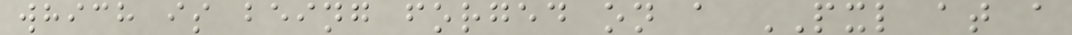which is being forged on a PXL at a
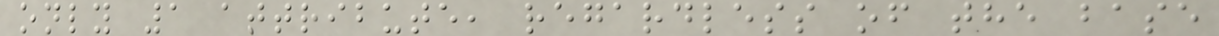only 1 attribute, regardless of the base
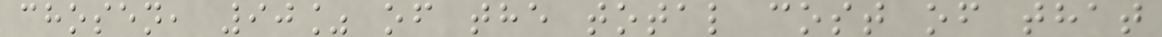chosen, 90% of the total cost of that
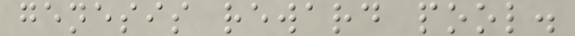genesis reward pool.
